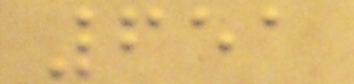651
